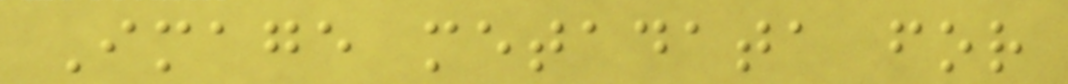Image metadata for
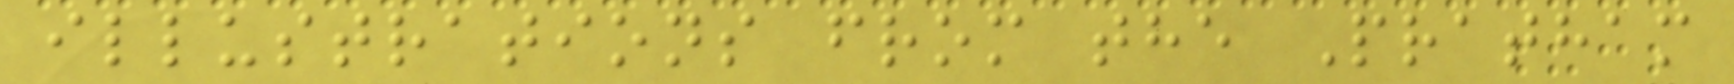illustrations from the Pratham
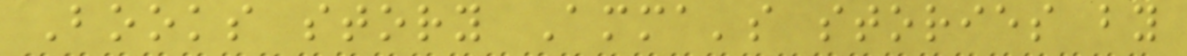Books story Amma's stories by
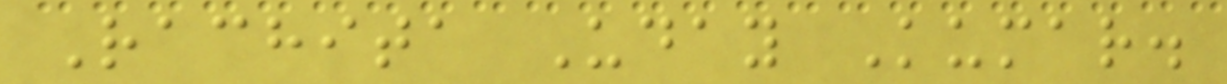Rachita Uday Kumar.
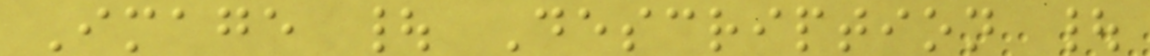Image | Description |
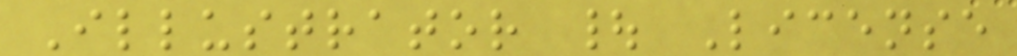Illustrator | License
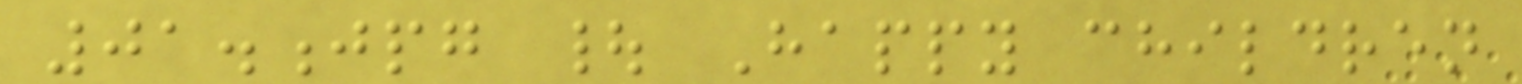01.jpg | Happy children
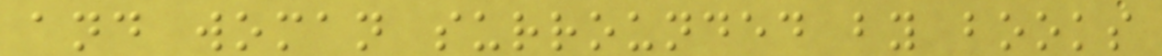and woman surrounded by books
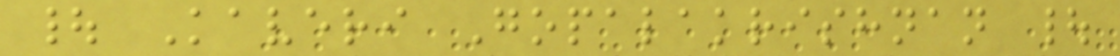| Kaveri Gopalakrishnan |
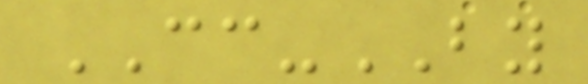CC-BY
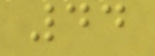44
